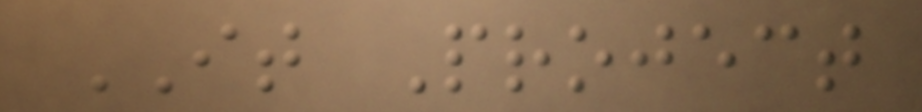IT Project
